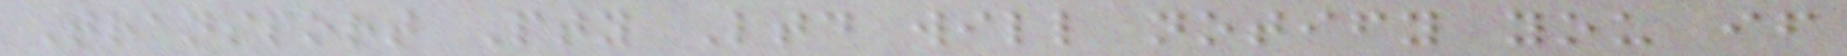Transport Pty Ltd will notify you if
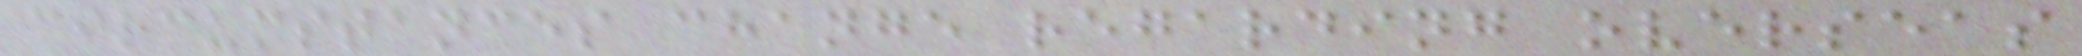circumstances change regarding overseas
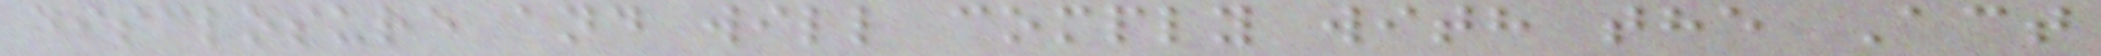disclosure and will comply with the Act
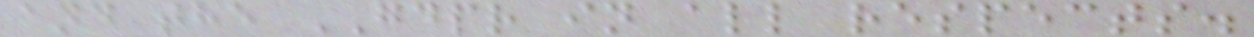and the GDPR in all respects.
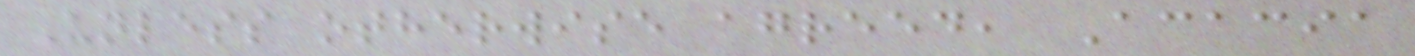Unless otherwise agreed, Acacia
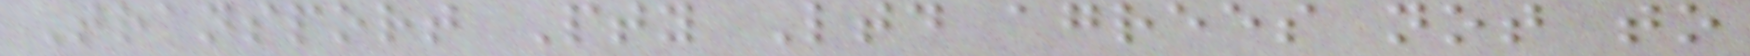Transport Pty Ltd agrees not to
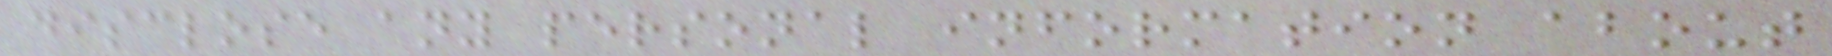disclose any personal information about
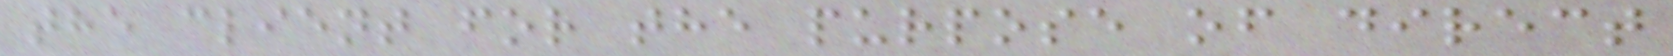the client for the purpose of direct
